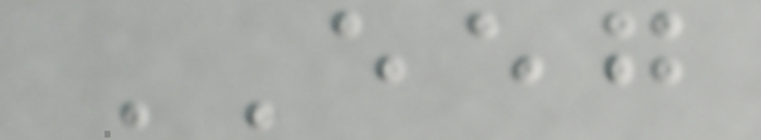EEG
